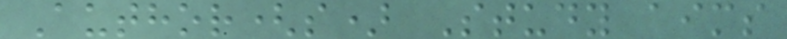Author(s) Study aims
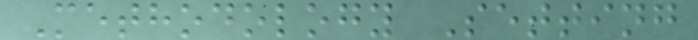Methodology Setting
